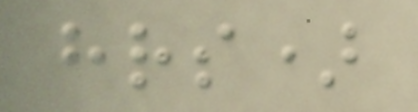hrs)
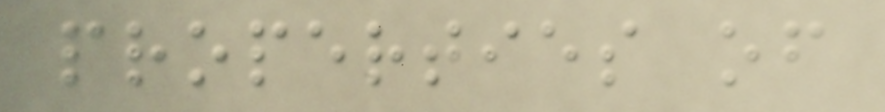properties of
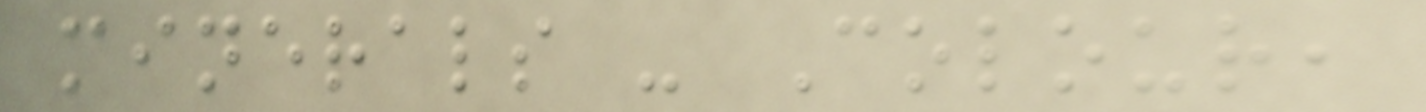minerals - Colour,
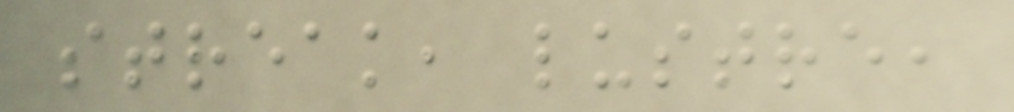streak, lustre,
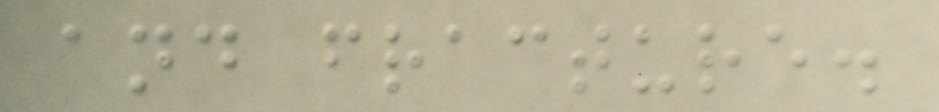and fracture.
